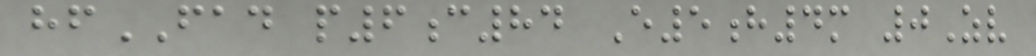hfFAD p6c84 E5h4m 0Zv
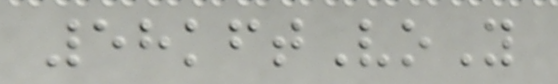58kftVoY
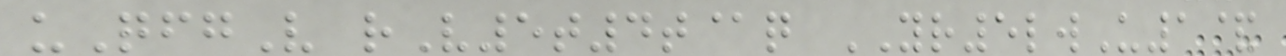uQfgV rV5t4t@q YR5lwU1&
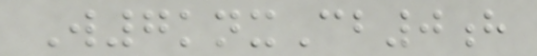W7knxCb0h
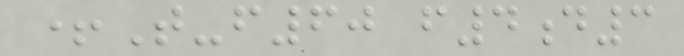+T-f60 f4d3
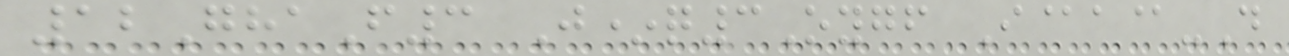12GhaF3 J*q3Oygf I@a@-D
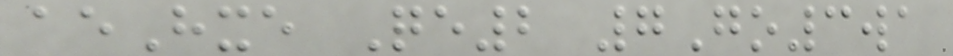aeHxe Qe2 7Go3wa
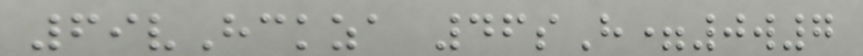69vHckza 46sH=0w7
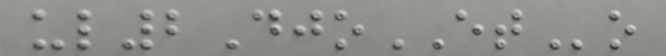ul2DjoETo
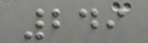249
